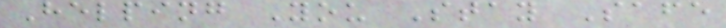Helping You Stay Safe
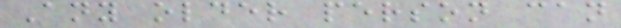Any older person can
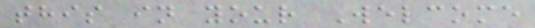this in your Welcome
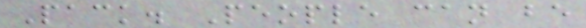Pack. People can be
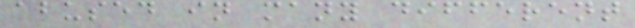abused in many different
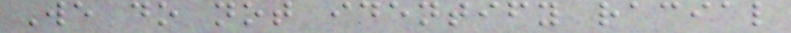We do not identify racial
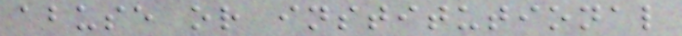abuse or institutional
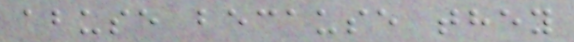abuse because they
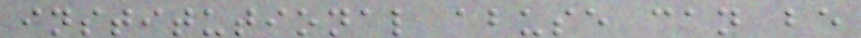institutional abuse can be
